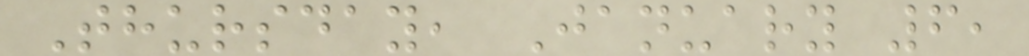Thursday, January 6,
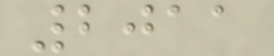2011
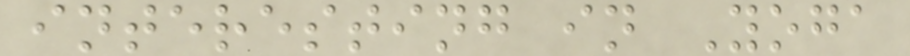interesting in Yoga
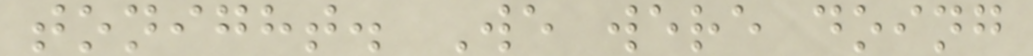tonight. We were doing
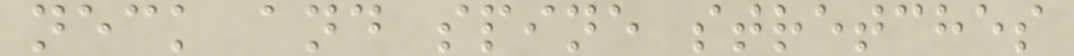neck and spine stretches
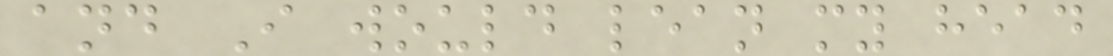and I would lean my head
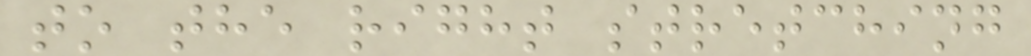to the right stretching
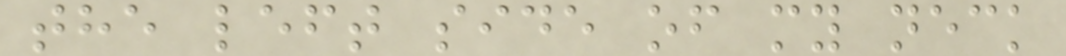the left side of my neck
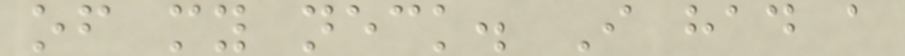of my neck. I had a
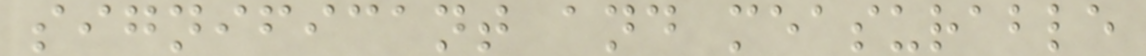significant and measurable
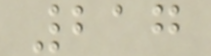217
